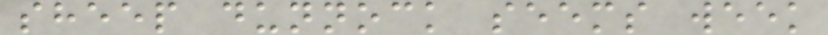sheep dunnock seems week
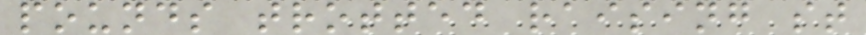pounds trotted raising st
